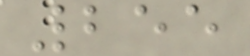255
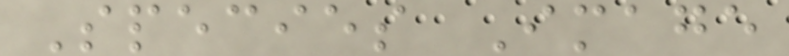Species Image
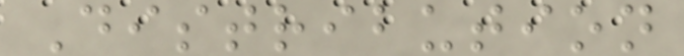Distribution
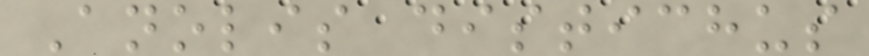Anolis distichus
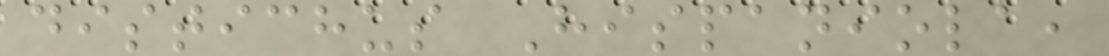distichus Hispaniola,
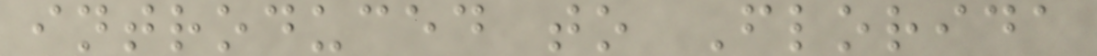introduced to Florida
